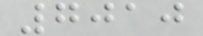7010
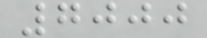7000
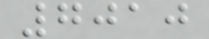7010
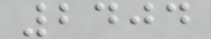2404
